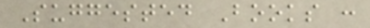Suggested Books :
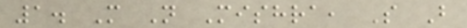1. M N Mishra, S B
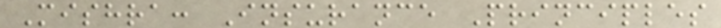Mishra: Insurance Principles
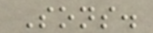Sons.
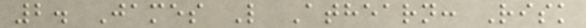2. James L Athearn: Risk
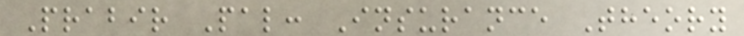Prabir Pal: Insurance Theory
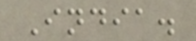India.
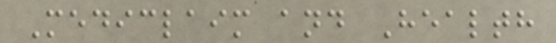Mediclaim and Health
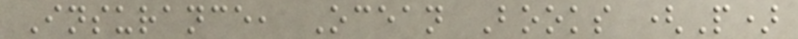Insurance, Ocean Books (P)
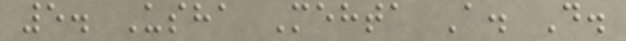5. Usha Mehta A. D.
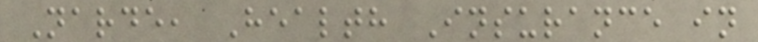Narde, Health Insurance in
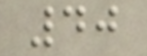40
